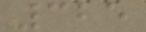325
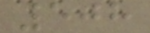508
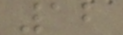12
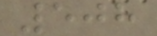508
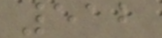512
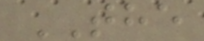THE
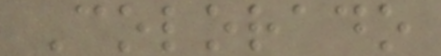Colorado
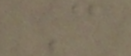C
